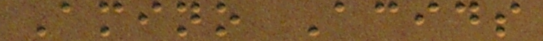Amino Acids
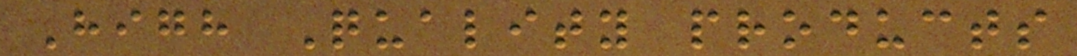High Quality products
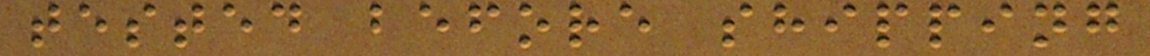tested before shipping
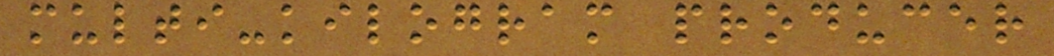multi-kilogram producer
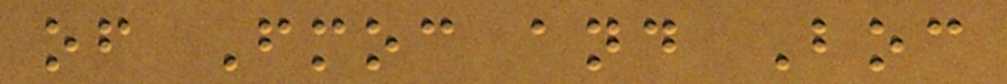of Fmoc and Boc
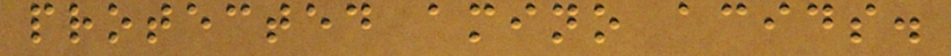protected amino acids.
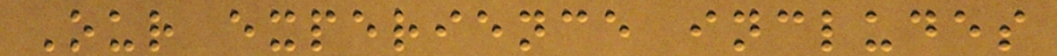Our experience includes
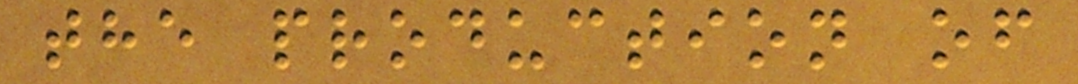the production of
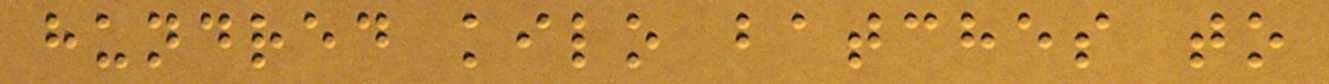hundred kilo batches to
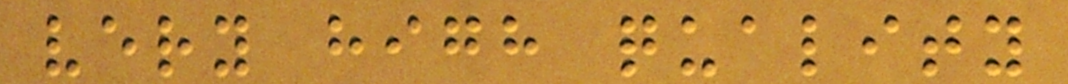very high quality
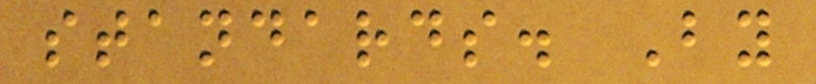standards. By
